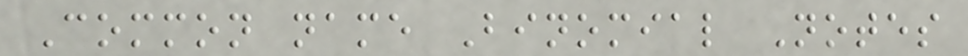Common name Binomial Notes
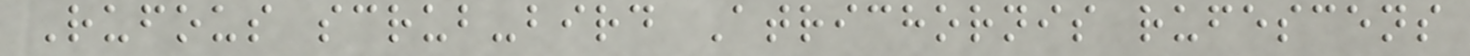Rufous scrub-bird Atrichornis rufescens
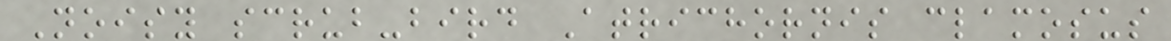Noisy scrub-bird Atrichornis clamosus
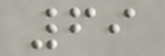69
